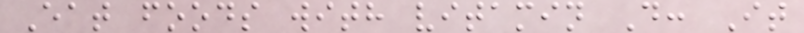Eat foods with vitamin D: It
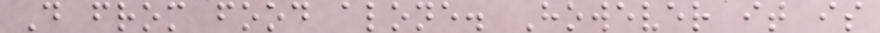D from food alone. However it is
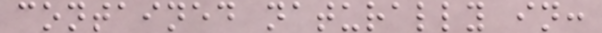contained naturally in:
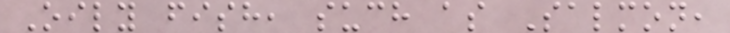Oily fish, such as Salmon,
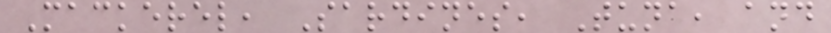Mackerel, Sardines, Tuna, and
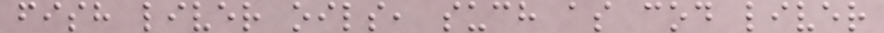fish liver oils, such as cod liver
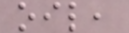oil,
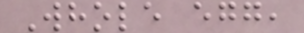Whole egg,
